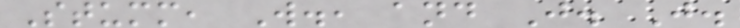Stumm, W., and J. J.
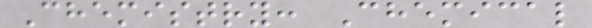Chemistry: Chemical
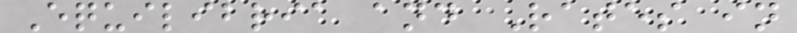Equilibria and Rates in
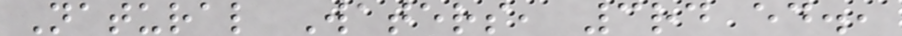Natural Waters, 3rd ed.,
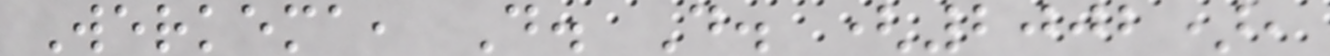Werkema, D. D. (2002),
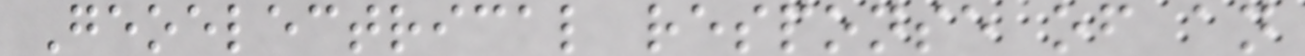Geoelectrical response of an
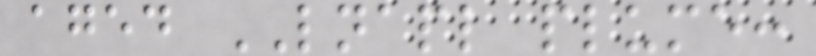aged LNAPL plume:
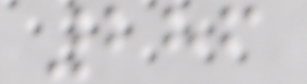286
